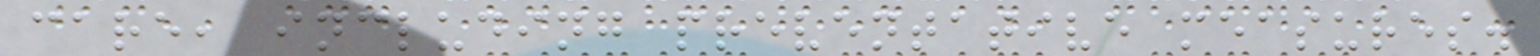care, including preventative measures.
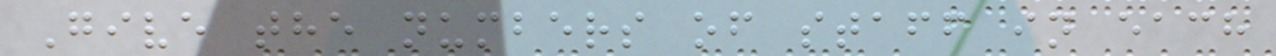Give the numbers of staff in each
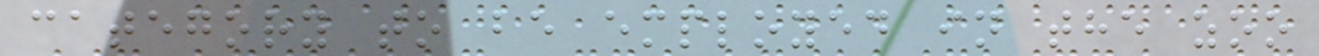category to be employed in the zoo
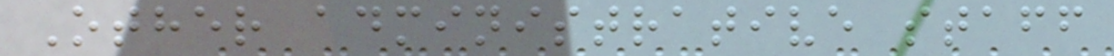Other administrative staff
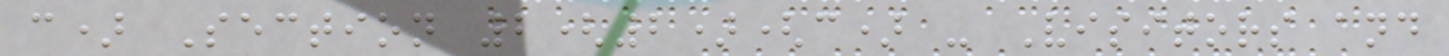c) Section 2(2)(c) - Visitors and
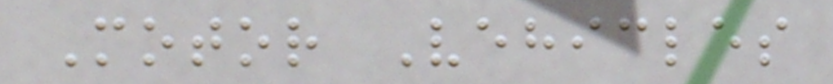Motor Vehicles
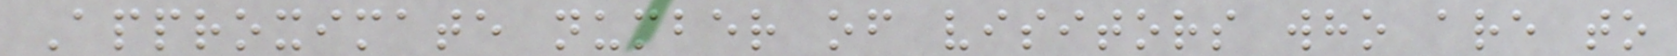Approximate number of visitors who are to
